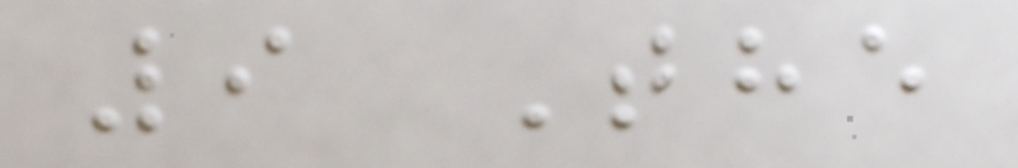9 The
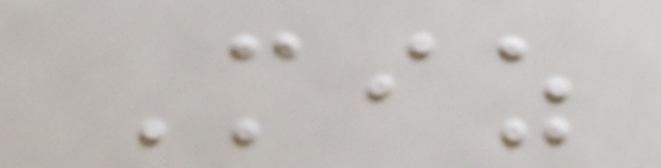Miz
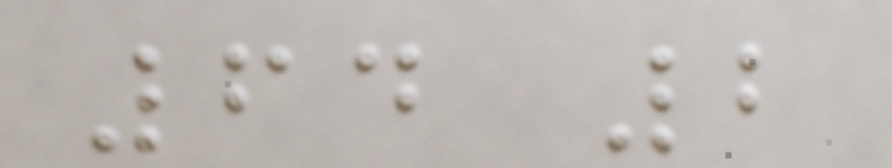64 2
